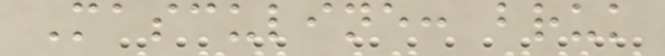Masculine: bruk
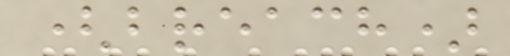(breach)
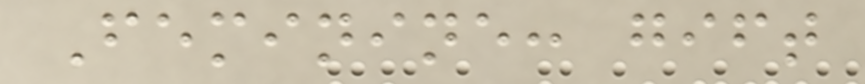Feminine: gift
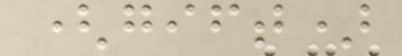(gift)
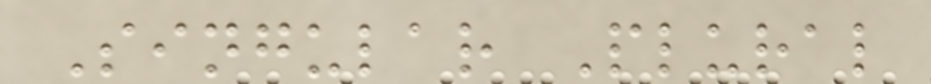Singular Plural
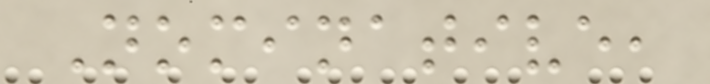Nominative,
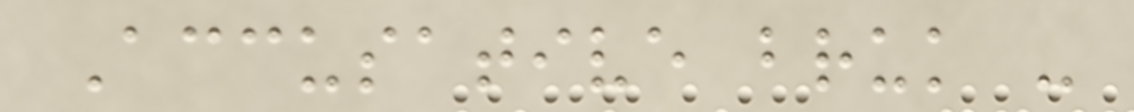Accusative bruk -
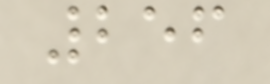256
